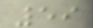59
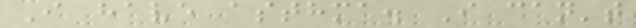I have asthma. I can't
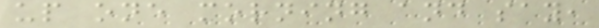up one morning and say,
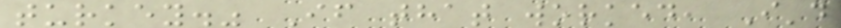turkey." If that worked, I'd
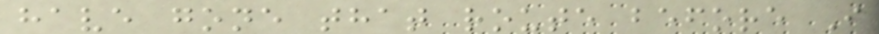have gone that route before I
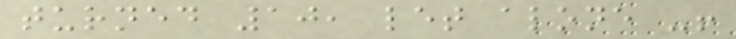turned 10, let alone -!
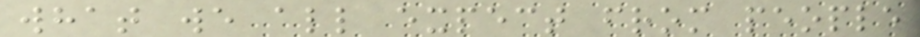what we all expect from people
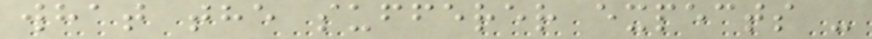what the sufferer expects -
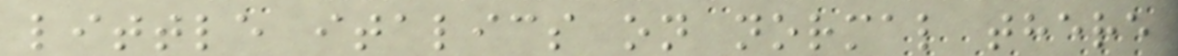little italics on normal there
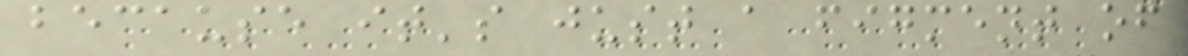because it's just a figment of
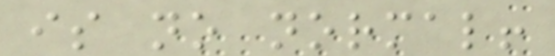is no normal!
